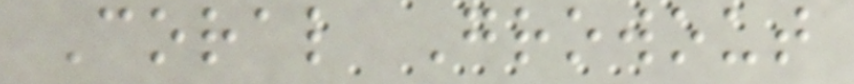Coral Growout
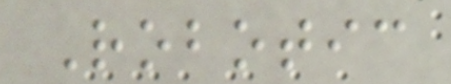Robotic
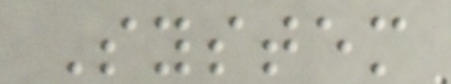System
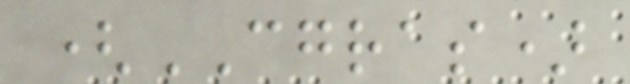(CGRAS)
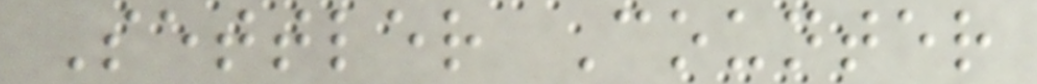Settler Counter
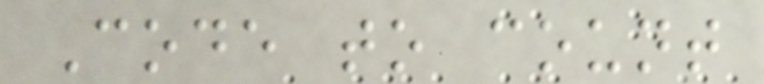Code to count
